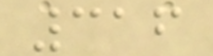316
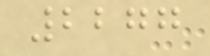2277
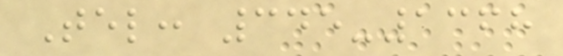Tel: 345-1368
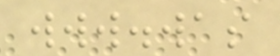www.was
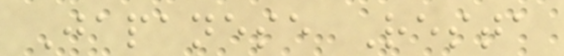Japanese Resta
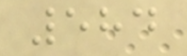584
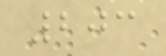203
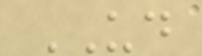UD
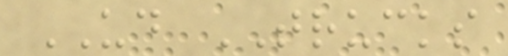UD TRUCKS
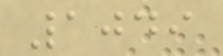1049
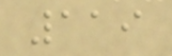119
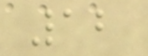12
